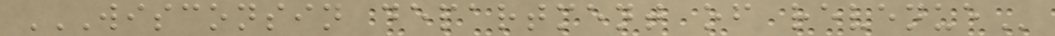WISCONSIN DEPARTMENT OF REVENUE
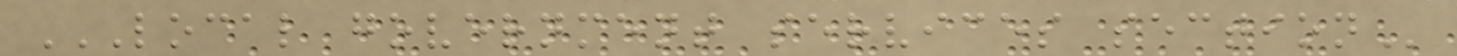LOCAL GOVERNMENT SERVICES SECTION
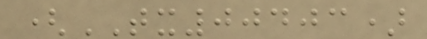(TX00403)
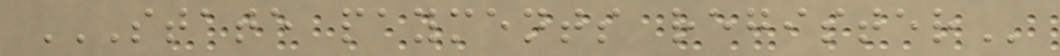STATE PAYMENTS REGISTER
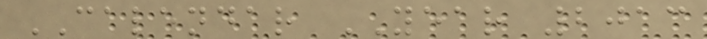CALENDAR YEAR 2013
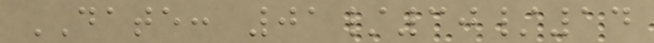DATE: 01/30/14
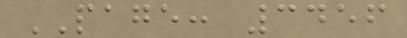PAGE: 3456
